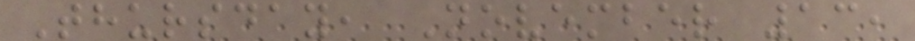Thursday, November 13,
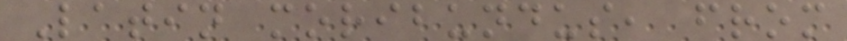Latin moribundus, from
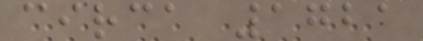circa 1721
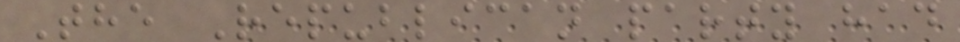The Republican party had
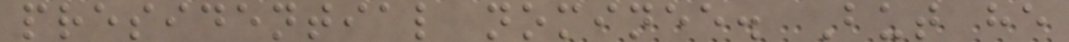presidential nominee. But he
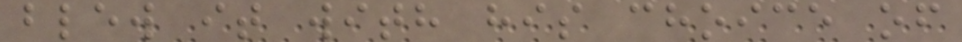blew it with his choice of
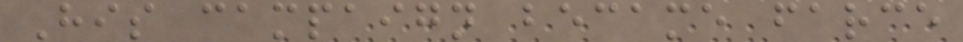His campaign became farce
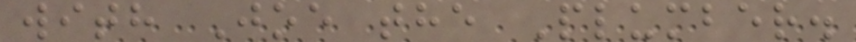with Joe the Plumber.
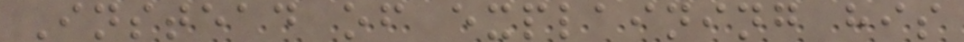Instead of explaining his
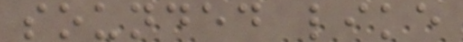sounded like
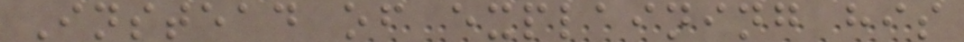Instead of explaining his
